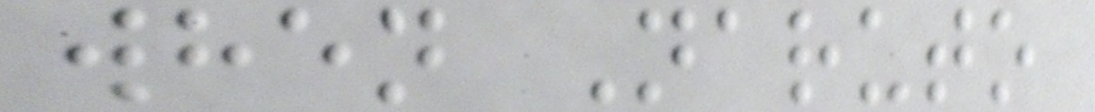when Naruto
